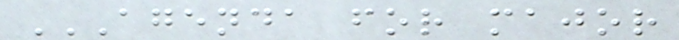AGENDA FOR MAJOR
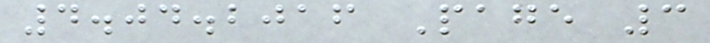4.04.2016 Page 3
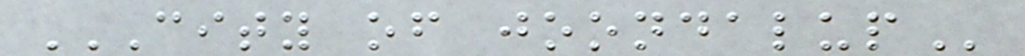CITY OF JOONDALUP
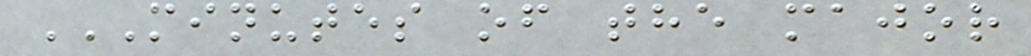MINUTES OF THE MAJOR
